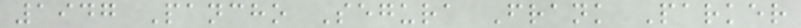1947 Pancho Segura Frank Parker
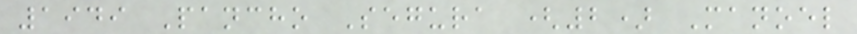1949 Pancho Segura (2) Manoel
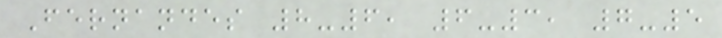Fernandes 8-6, 6-3, 7-5
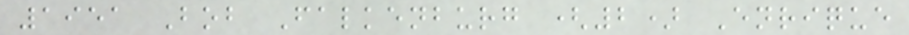1951 Bob Falkenburg (2) Enrique
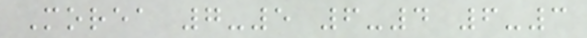Morea 7-5 6-4 6-3
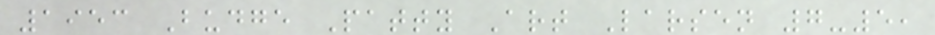1953 Budge Patty Art Larsen 7-5,
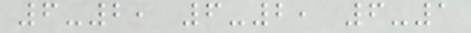6-2, 6-2, 6-1
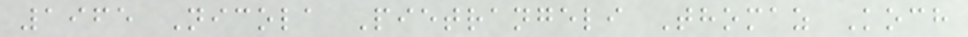1965 Nicola Pietrangeli Thomaz Koch
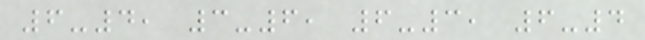6-4, 3-6, 6-3, 6-4
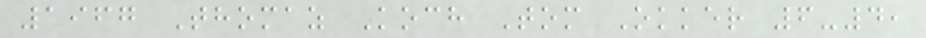1967 Thomaz Koch Tom Okker 6-4,
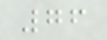76
